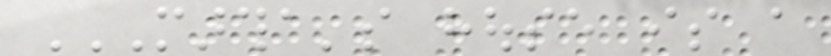MARTHA'S HOUSE IS A
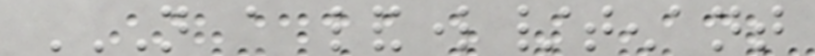NOT A LANDLORD/TENANT
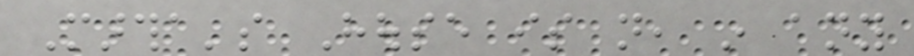Martha's House is not, in any
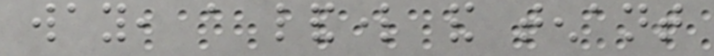way, a landlord and tenant
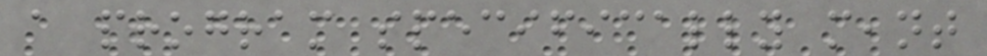a program specifically meant
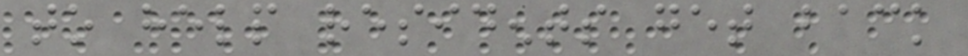to help residents get back
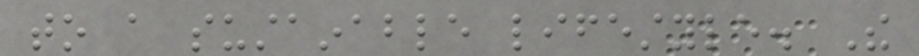to a sustainable lifestyle. The
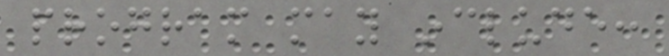program may include:
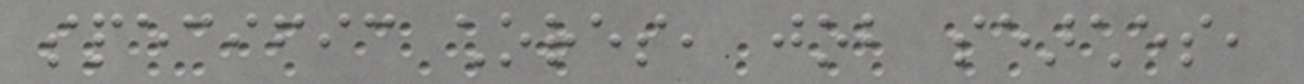specific chores, job searches,
